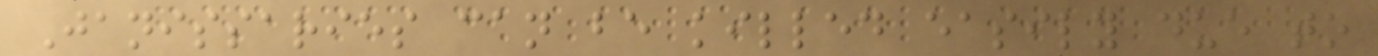Janissaries can be killed easily due to
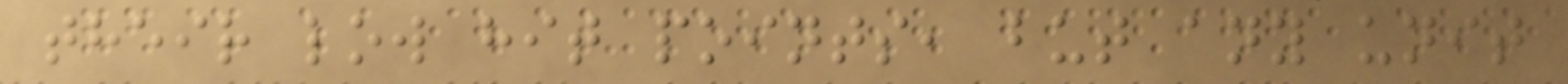their low hit points, but any unit
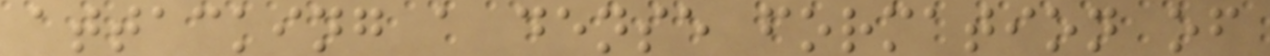attacking a dense formation of
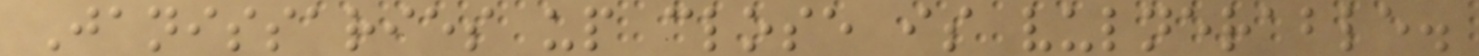Janissaries up close is vulnerable.
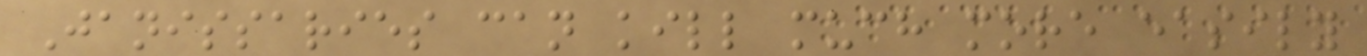Janissaries can kill much more easily
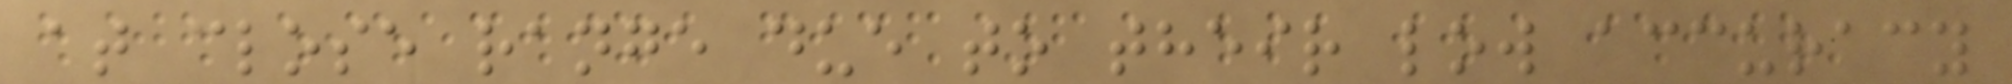at close range due to their low accuracy
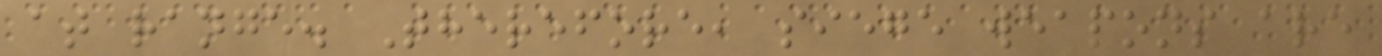at range. Therefore, siege weapons are
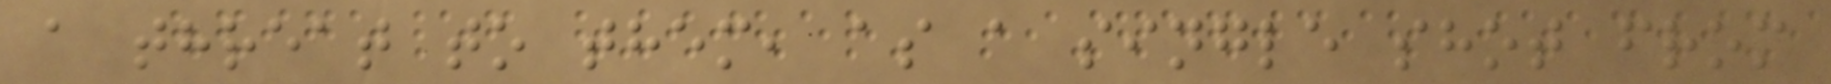a threat to them, as a single shot from
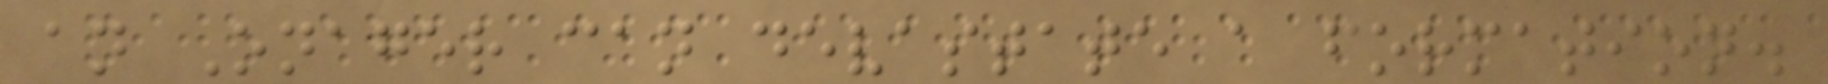an Onager can devastate a formation.
